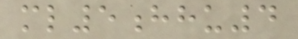ml5hhu4
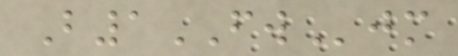B1FWjm
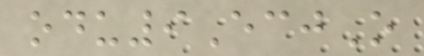odu9EcjO
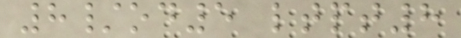8/od5 ltpt8
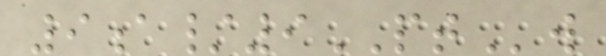9a/9PTw
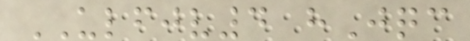ULFJV4 hJqc
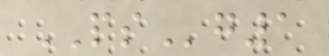PSg1
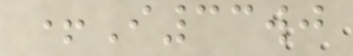+I33wj
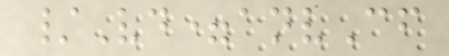/Vd=anvCf
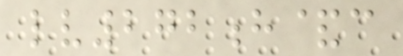lv272h&c
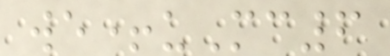we+uMc6
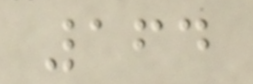164
